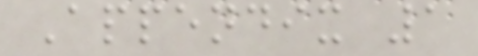Appendix 1
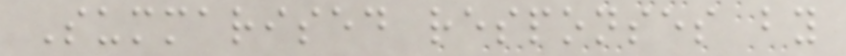Summarised responses by
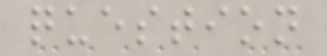question
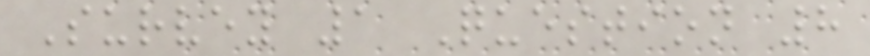Survey 1 Question 8
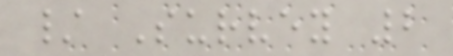/ Survey 2
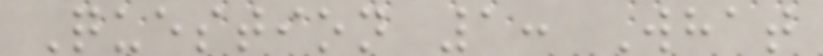Question 1: What
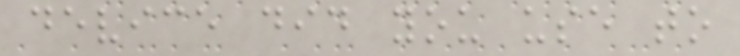device did you use to
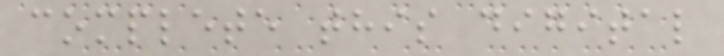complete this digital
